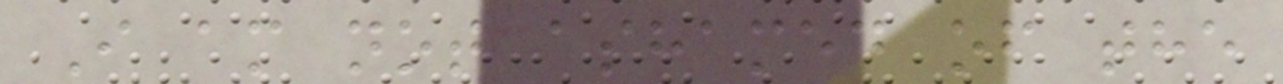I am not ashamed of the
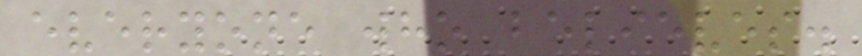everyone who believes.
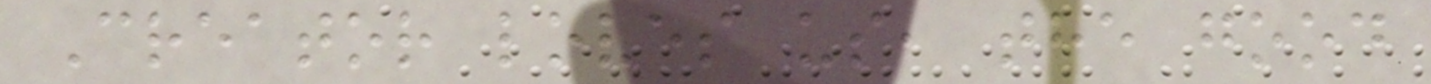Creator loves us, the good
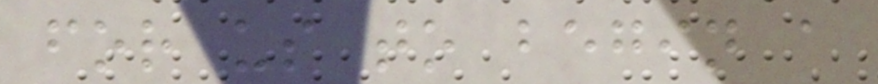for us to begin a
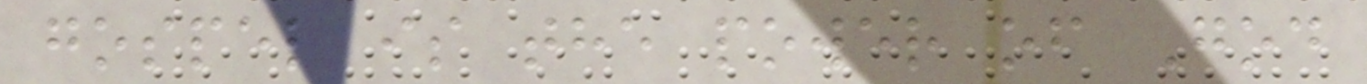gospel is the power of God
